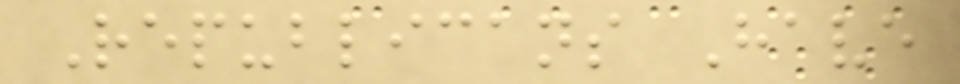Republicans Have
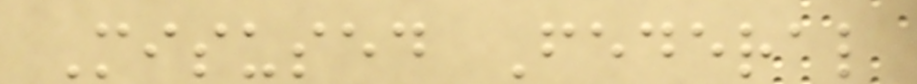Misused Federal
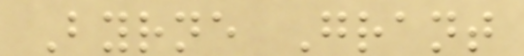Byrne Grant
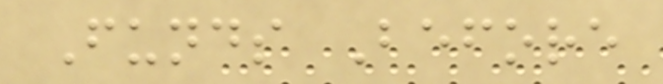Funds Before
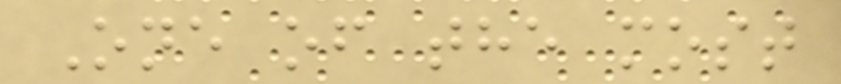One of the most
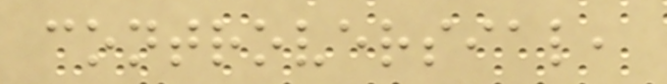controversial,
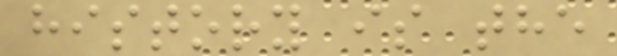history is the
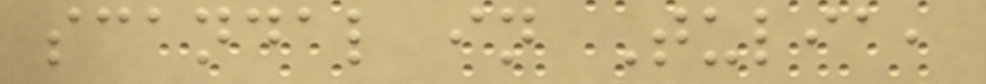scandal in Tulia,
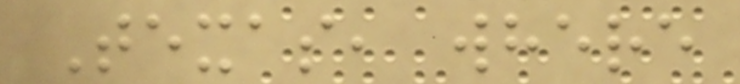Texas, where
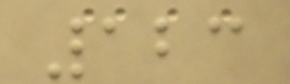123
